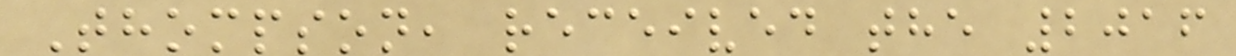Thompson, received the 2016
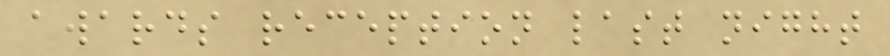awards reception last night
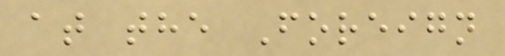at the Foreign
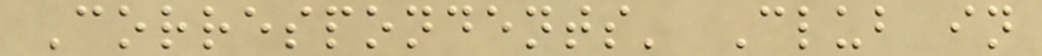Correspondents' Club in
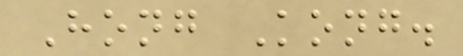Hong Kong.
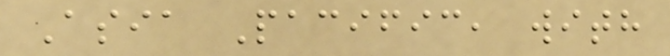Asia Pacific, with
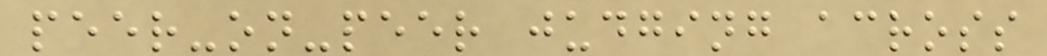peer-on-peer judging across
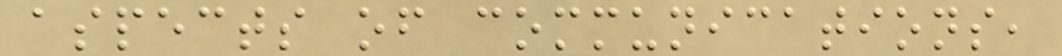aspects of communications,
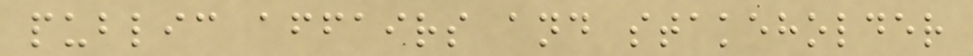public affairs and stakeholder
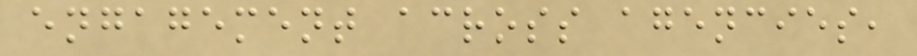engagement across agencies,
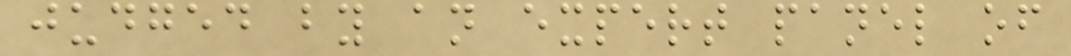judged by an expert panel of
